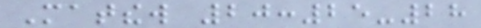Matthew 20:25-28
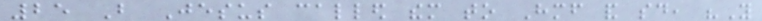25 But Jesus called them to Himself and said, "You
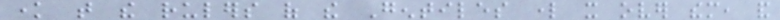know that the rulers of the Gentiles lord it over them, and
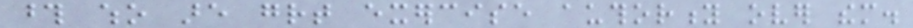those who are great exercise authority over them.
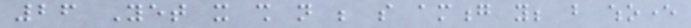26 Yet it shall not be so among you; but whoever
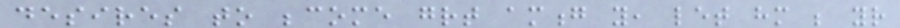desires to become great among you, let him be your
